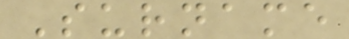Surname
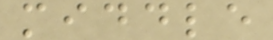middle
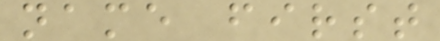name first
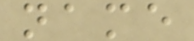name
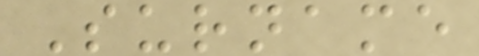Surname
